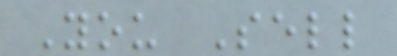You Sell
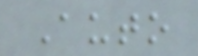Auto
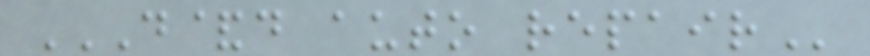D&D AUTO REPAIR
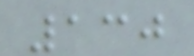130
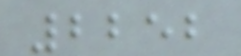2252
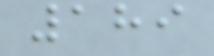189
